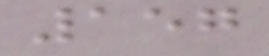157
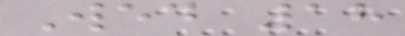Wed 18
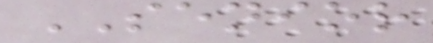SENIOR
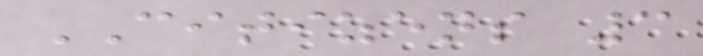CITIZENS 3
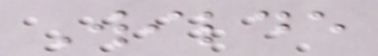Wilde
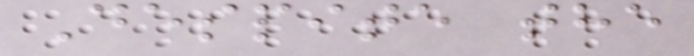Despite the
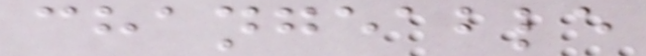changeable
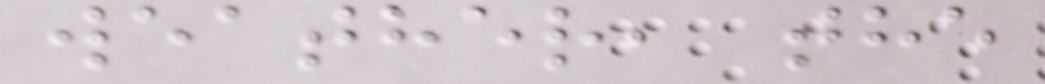weather, the
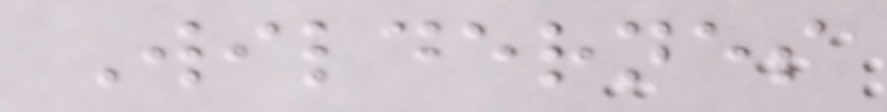Wildernes
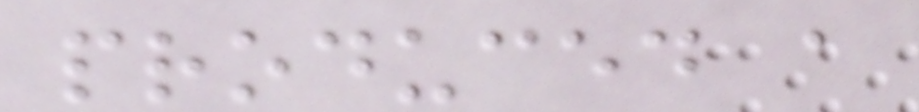produced a
